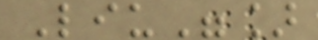Liu"]
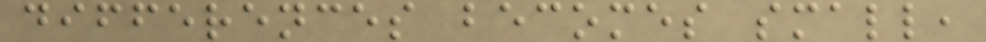differences becomes small,
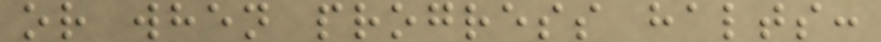or when progress halts:
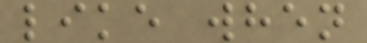like when
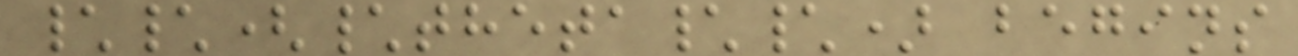\\(\theta\\) begins
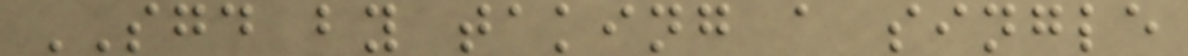SGD by taking a single
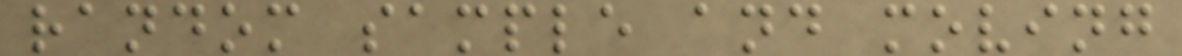random sample and moving
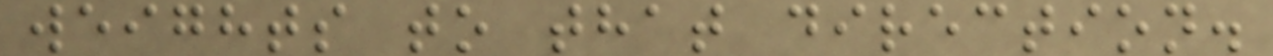weights to that direction.
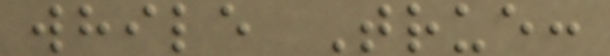while True:
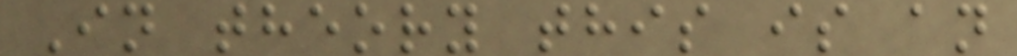In theory this is an
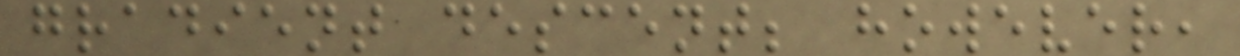gradient descent; however,
